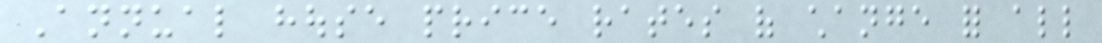Annual house price rates of change for all
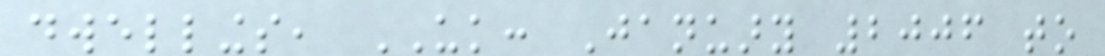dwellings, UK: January 2006 to
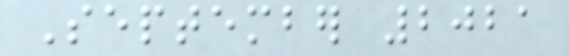September 2021
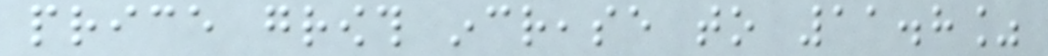price growth increase to 11.8%
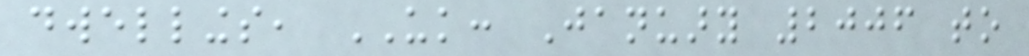dwellings, UK: January 2006 to
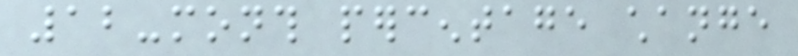12-month percentage change
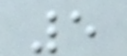5
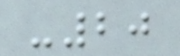-20
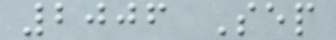2006 Sep
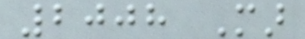2008 Mar
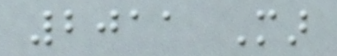2011 Mar
